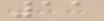11
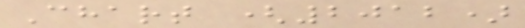Chart (2012)
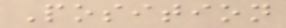Position
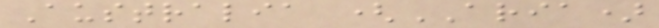Australia (ARIA)
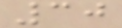30
